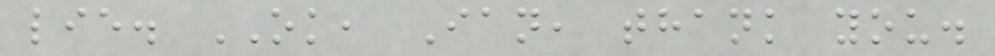lie. OK, Ian, thank you.
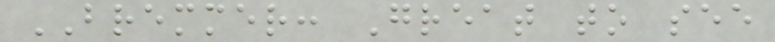BREMMER: Great to see
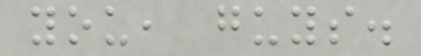you, guys.
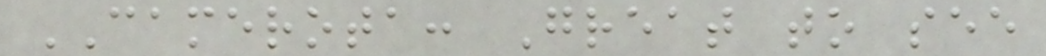CAMEROTA: Great to see
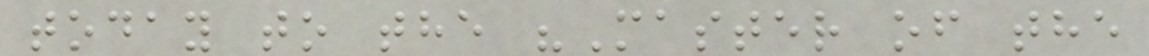today to the "Master of the
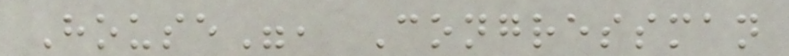House", Congressman
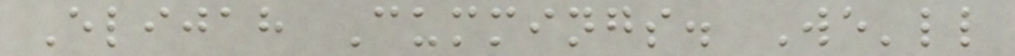Elijah Cummings. We'll
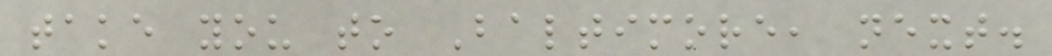take you to Baltimore, next.
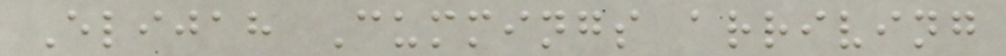Elijah Cummings arriving
